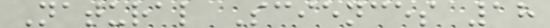Natural Sciences 18
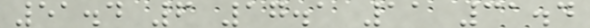51.4 6 17.1 11 31.4
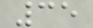35
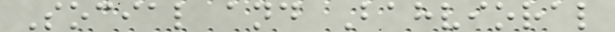Social and Bahvioral
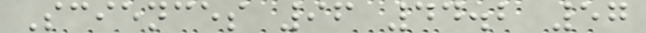Sciences 96 44.2 57
